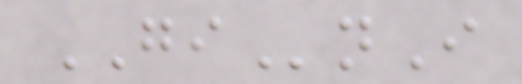GInI
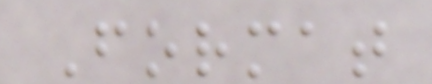Format
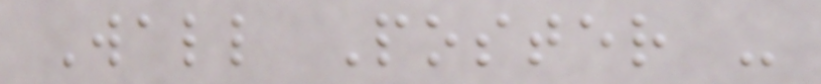Wall Poster -
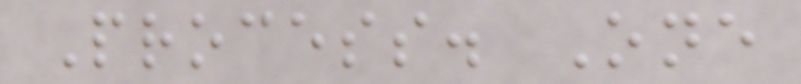Process. One
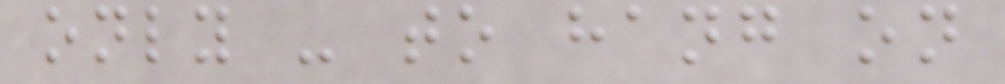only - to hang on
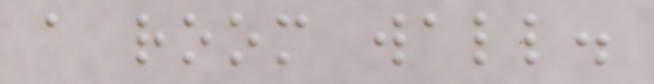a room wall.
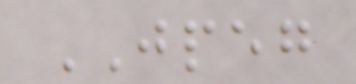JPEG
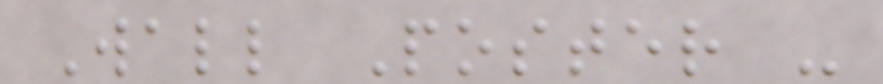Wall Poster -
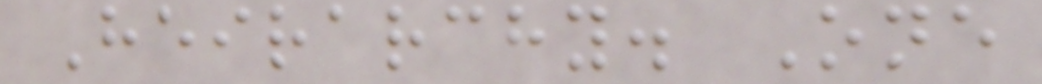Heirarchy. One
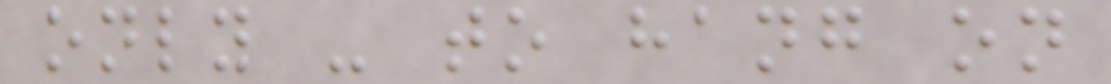only - to hang on
